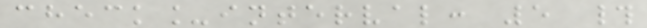check_interval: 5 #
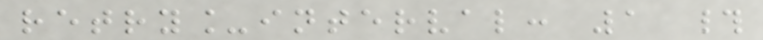retry_interval: 1 #
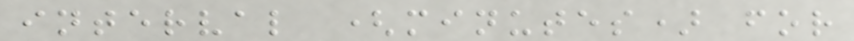interval (minutes) for
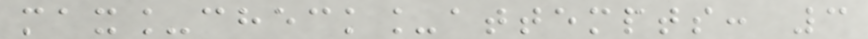max_check_attempts: 3
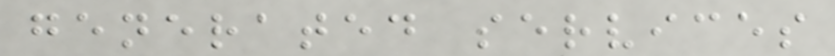generated services
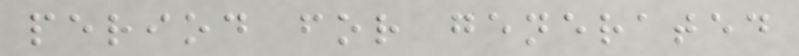period for generated
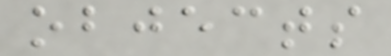objects
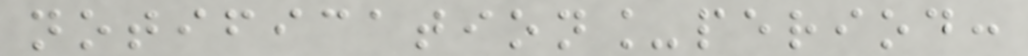notification_period:
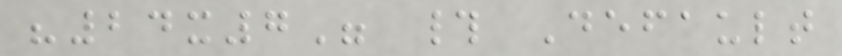"24x7" # Default
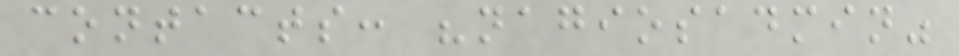contacts: "nagiosadmin"
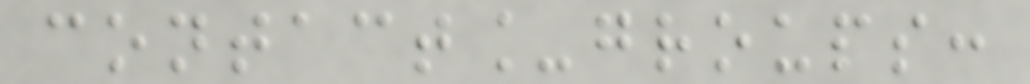contact_groups:
